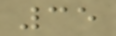35
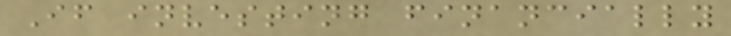If investing financially
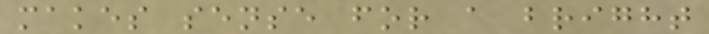makes sense for a bright
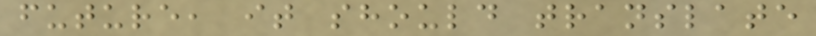future, it should translate
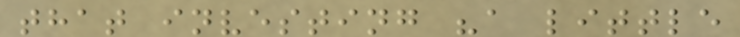that investing "a little
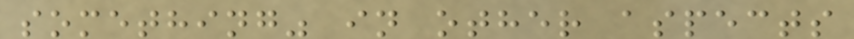something" in other aspects
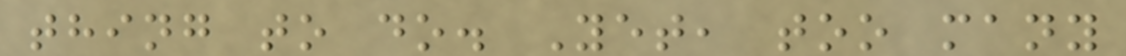thing to do. Yet, too many
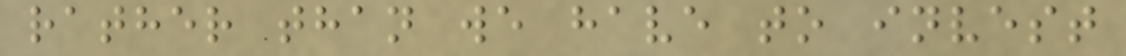rather than we have to invest
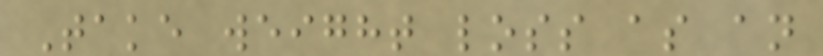Take weight loss as an
